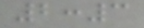2:3
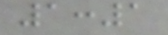1:1
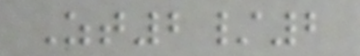Zt2/2
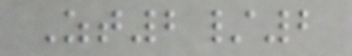Zt2/2
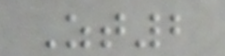Zt2
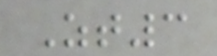Zt3
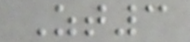Zt3
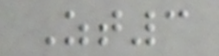Zt3
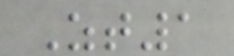Zt1
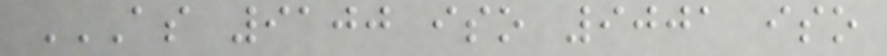AS 9100 ISO 9001 ISO
